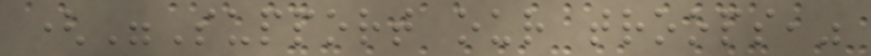("Support our troops,"
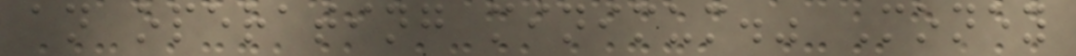an operating minimum." Money
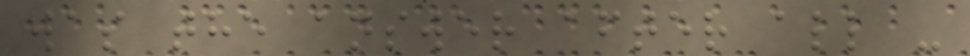was the answer after all -
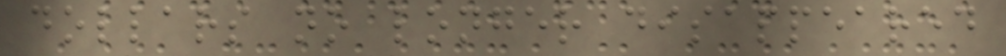dollars no longer disappeared
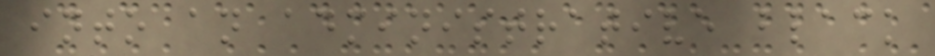into an administrative black
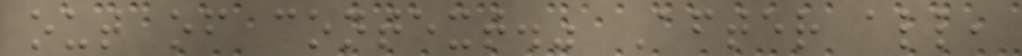out of context." After all,
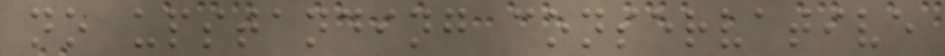no upstanding conservative
